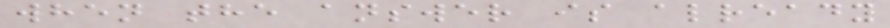when the answer is already
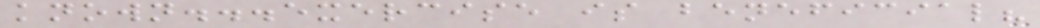known...exercise is beneficial?
